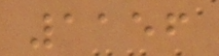1156
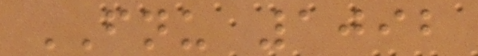FNU 1092
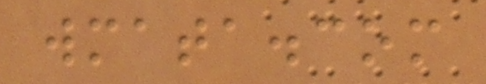wmata.com
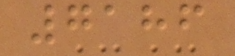7186
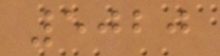5020
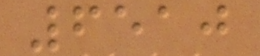6510
